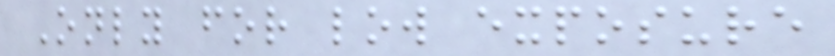Only for low exposure
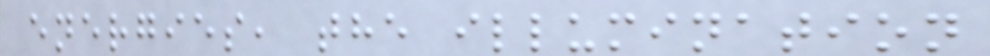energies, the illumination
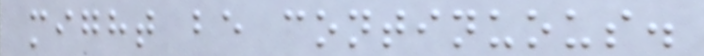might be continuous.
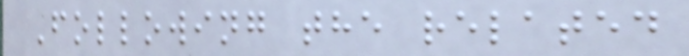Following the related
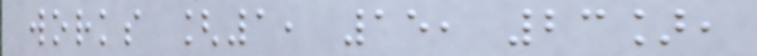works [1, 15, 23],
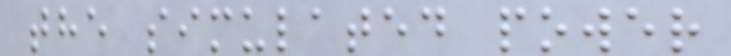the simulated power
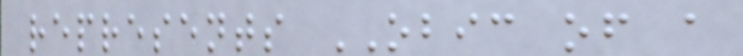represents OBIC of a
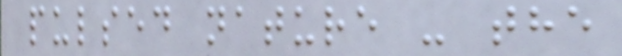pulsed nature - the
